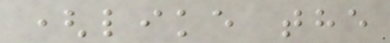(like the
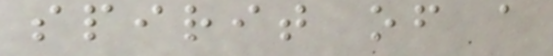spirit of a
